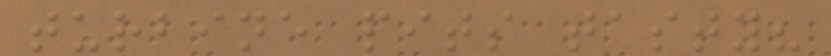turbine pits tasty?
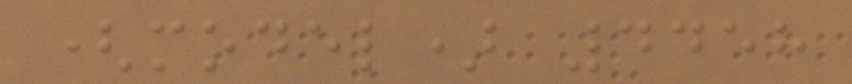(model) 4458
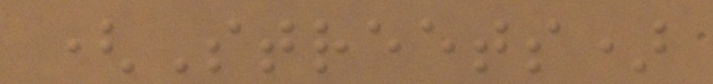(Streets)
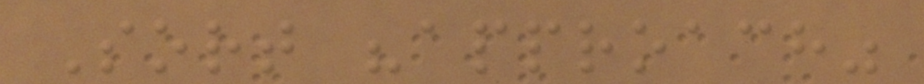Sort "approach"
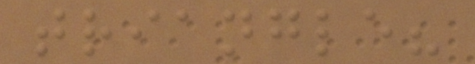triangle?
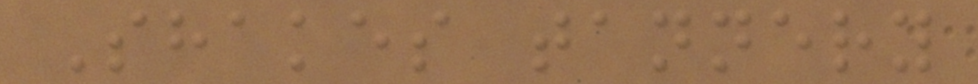Shakes tannery
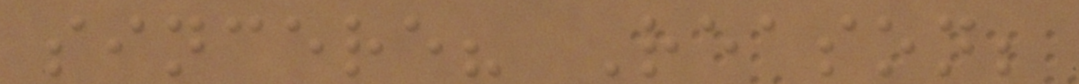sincere? Reason;
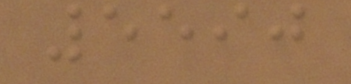5590
